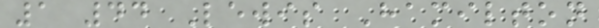1 44 Lewis Hamilton
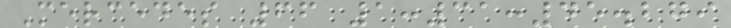Mercedes 66 1:31:45.279
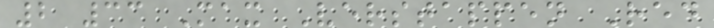2 33 Max Verstappen Red
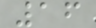16
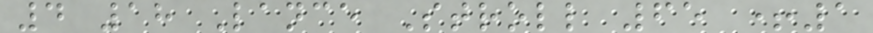4 18 Lance Stroll 65 +1
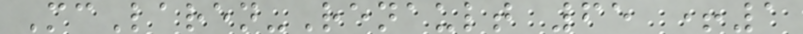McLaren-Renault 65 +1
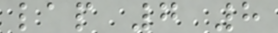lap 7 8
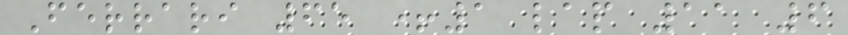Ferrari 65 +1 lap 11 6
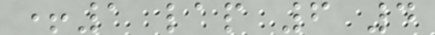+1 lap 6 4
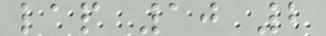lap 10 2
